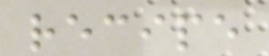recipe
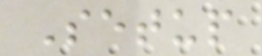Setup
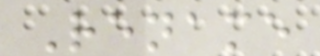Rename
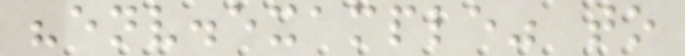"env.example" to
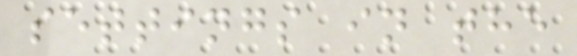settings in the
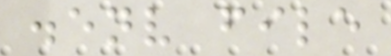.env file
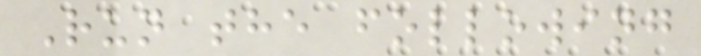Run the following
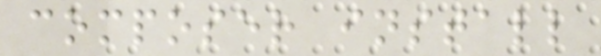composer install
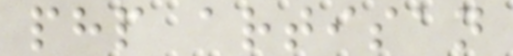php artisan
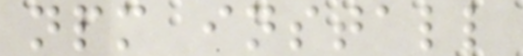npm install
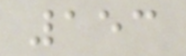153
